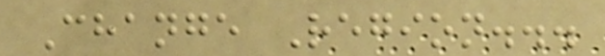Change Region...
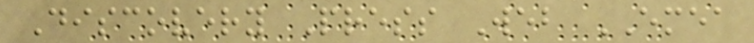Discovery Press Web EMEA
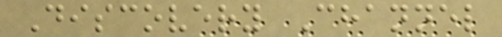Discovery Channel
